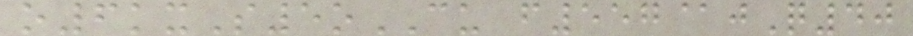o6kxS5oCU f557@jQ40
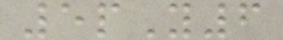5pY6
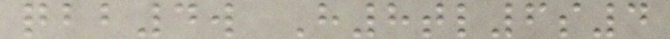qbb4w H8tl6s4
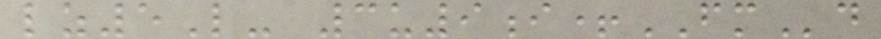lz5L- 3u9i+FMd
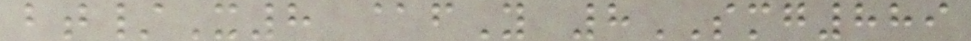bt/X8 @fY 8SMG889
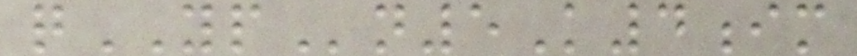qYPn5K4im
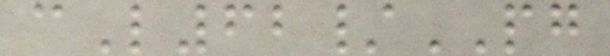cL62/PG
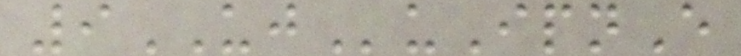9UJuIpnE
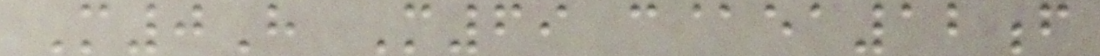M0H M69 c@ea12f
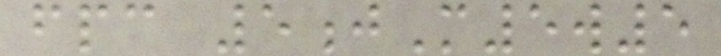fpc 5jM5w5
